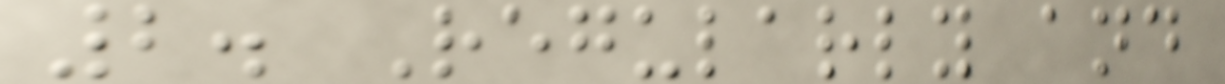2. Regularly and
